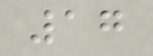17
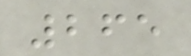265
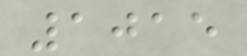1015
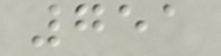751
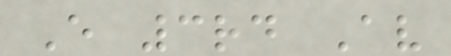E 3rd Av
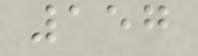157
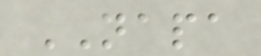NAPA
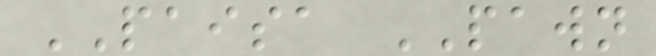PAISA PAWN
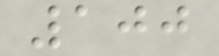100
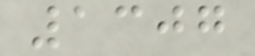1307
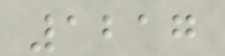1217
